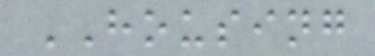HOUSING
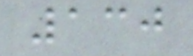130
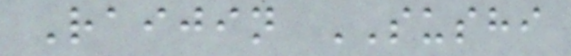Raijin SUSHI
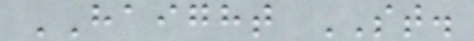HAIGHT ST.
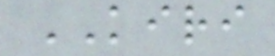KIRI
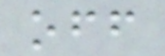off
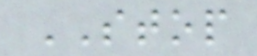STOP
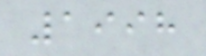1998
